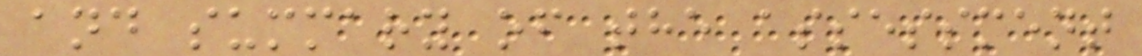and summary of the assessment
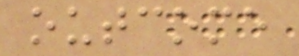outcome
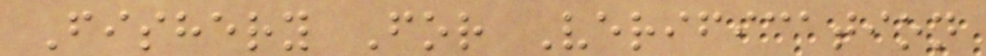Fishery For Verification
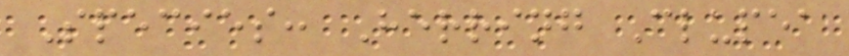Species: Herring Clupea
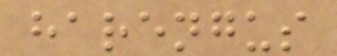harengus
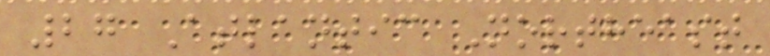27 Atlantic Northeast
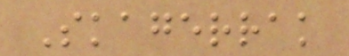Skagerrak
